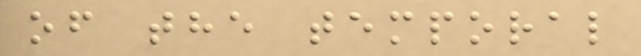of the temporal
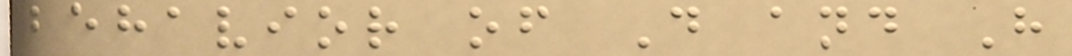behavior of D and H
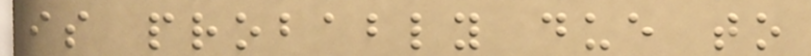is probably due to
